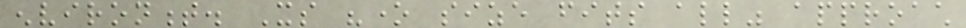environment. Its "one size fits all" approach
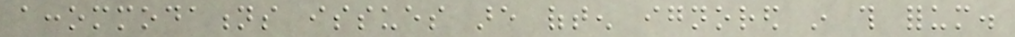accommodations issues are often ignored in this forum.
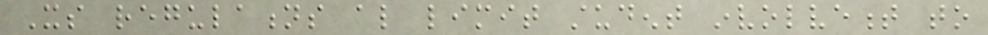Its regulations also limit student involvement to
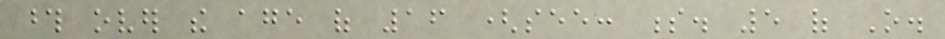those over the age of 16 (see: s. 5 of O.
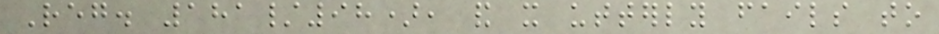Reg. 181/98), and it utterly fails to
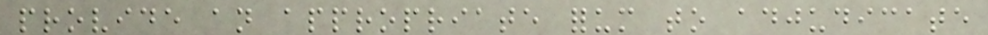provide an appropriate forum to adjudicate
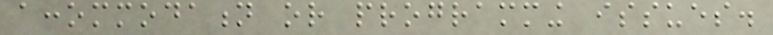accommodation or programming issues.
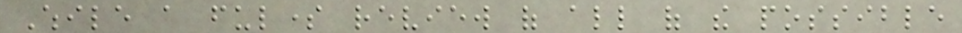While a fulsome review of all of the possible
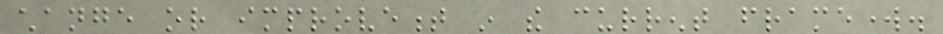change or improvement in the current framework.
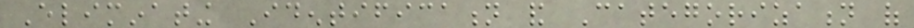Eliminating Identification and Categorization of
